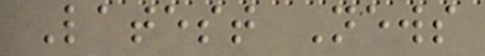Latest News
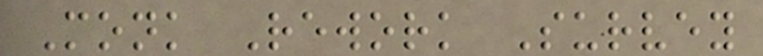Monk Rework Survey
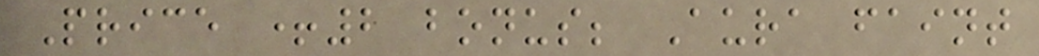Price +2 bonus; Aura faint
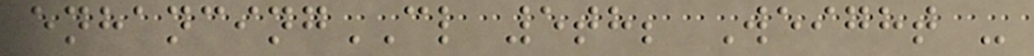enhancingCL 5th; Weight -
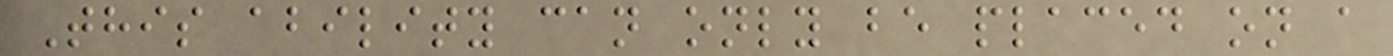This ability can only be placed on a
